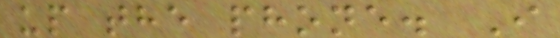up the phone. I
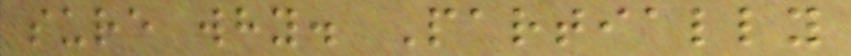sure why. Partially
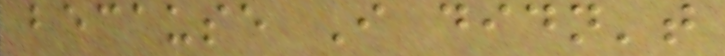because I didn't
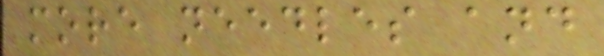more needles and
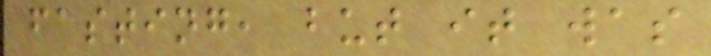fasting, but it was
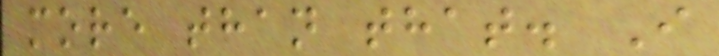more than that. I
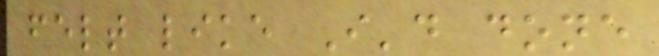felt like I'd done
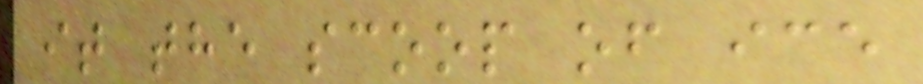it the scoop of ice
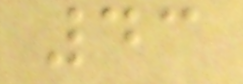43
